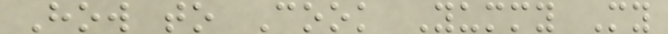How to Cook Yummy My
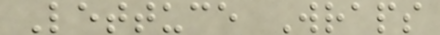Lettuce Wraps
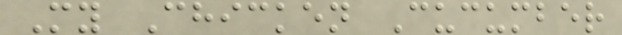My Chicken Cucumber
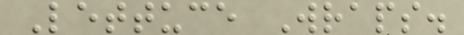Lettuce Wraps.
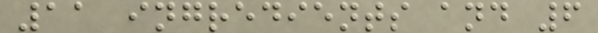11 ingredients and 6
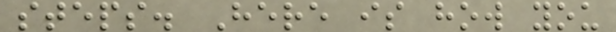steps. Here is how you
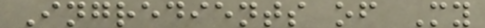Ingredients of My
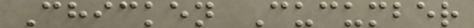Chicken Cucumber
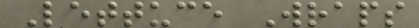Lettuce Wraps
